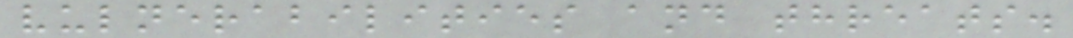vulnerabilities and threats.
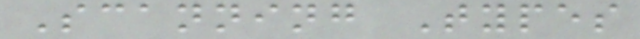Scanning Types
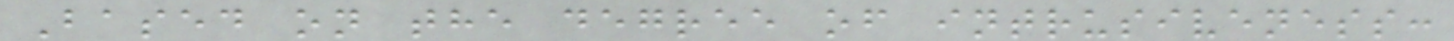Based on the degree of intrusiveness:
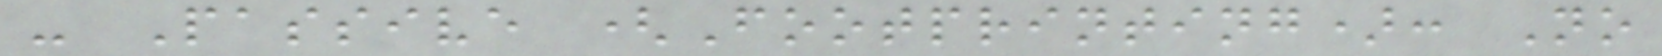- Passive (Footprinting): No
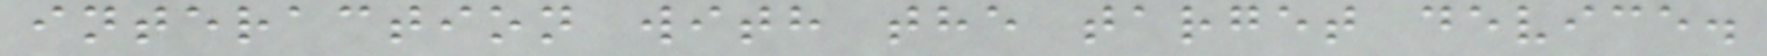interaction with the target device.
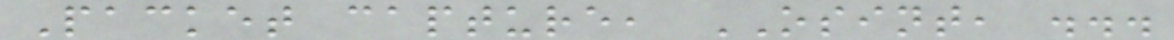Packet capture, OSINT, ...
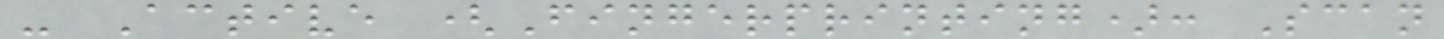- Active (Fingerprinting): Scan
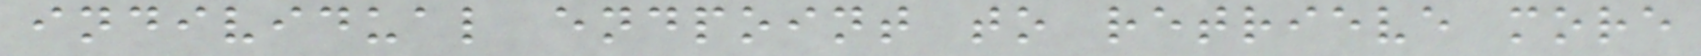individual endpoint to retrieve more
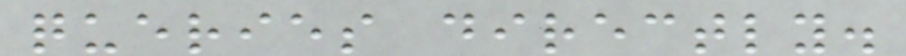queries directly.
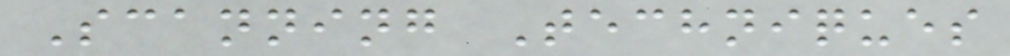Scanning Techniques
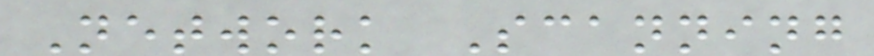Network Scanning
